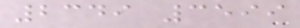2349 3599
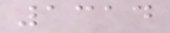1314
